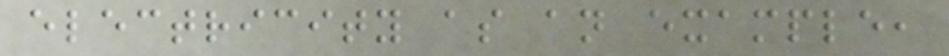electricity as an example,
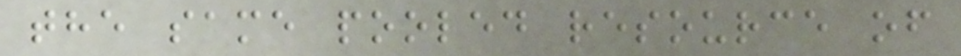the same pooled resource of
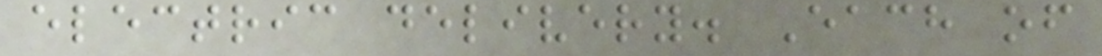electric delivery. Each of
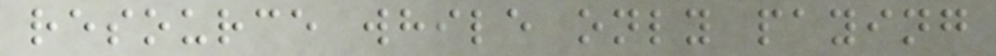resource while only paying
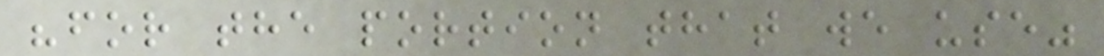"for the portion that we use"
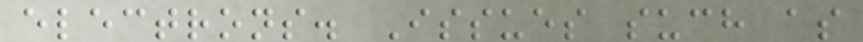electrons. Issues such as
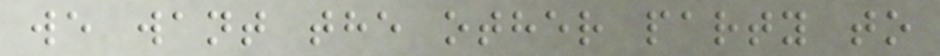we want the other party to
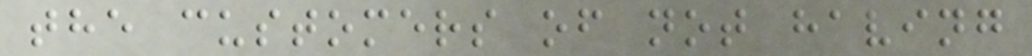the customers of not having
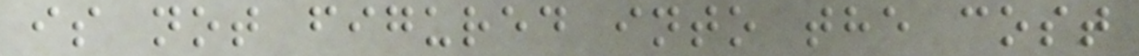is not figured into the cost
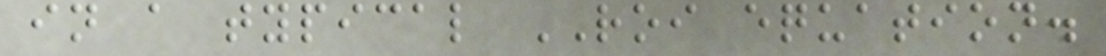in a typical ROI equation.
